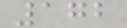172
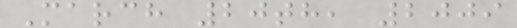March 20th, 2009
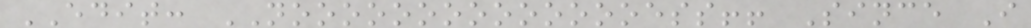EDIT: NOOOOOOOOOOOOOOESS!! Since I
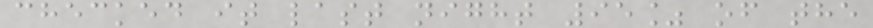checked it last night 95% of the
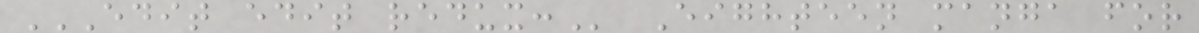EDIT EDIT REDUX: Eighteen manga for
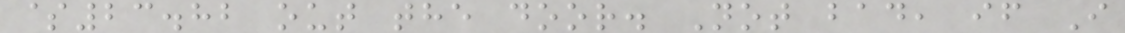$23.82 out the door. Not bad, if I
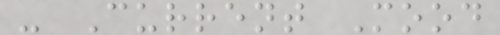- Current Mood
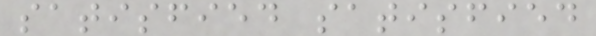satisfied satisfied
